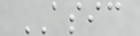ASIC
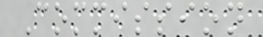Commission
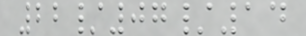22/07/14
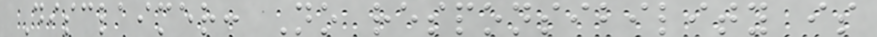Disclaimer: No responsibility is
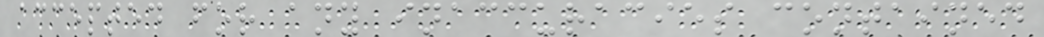accepted for any inaccuracies contained
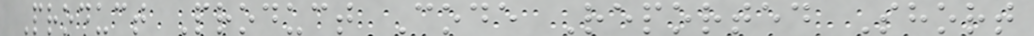Product Product Code Reported Short
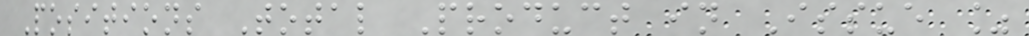Positions Total Product in Issue %
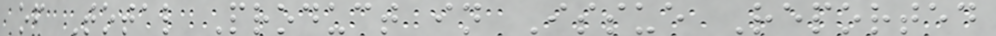of Total Product in Issue Reported
